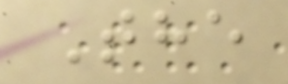The
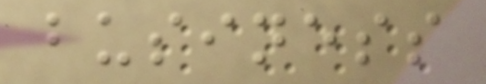business
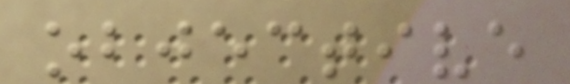objective
